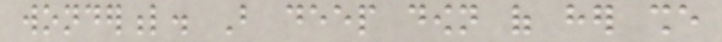wonderful. But deep down of her she
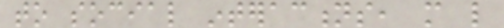to social interactions, more like
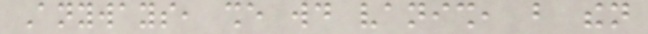Anyways, she would vanish, but then
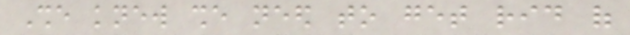She knew she need to get rid of
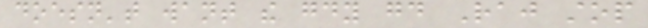doesn't want the goody good Raj stop
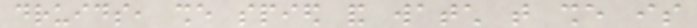druids, she spied and watch that she is
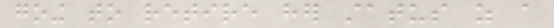going to retire her status as a
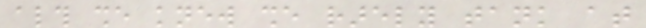although she knew she rarely tank at
